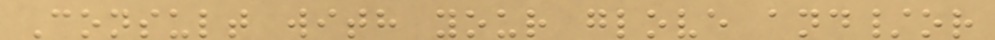Consult with your glove and/or
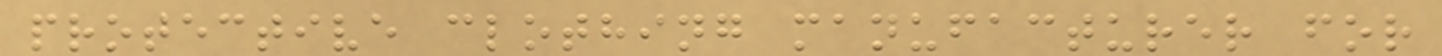protective clothing manufacturer for
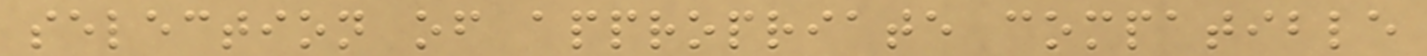selection of appropriate compatible
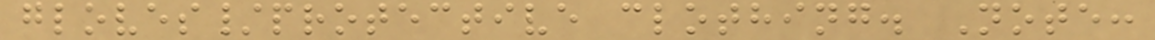gloves/protective clothing. Note:
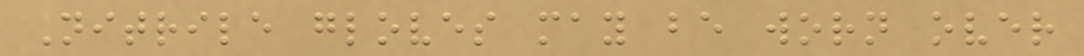Nitrile gloves may be worn over
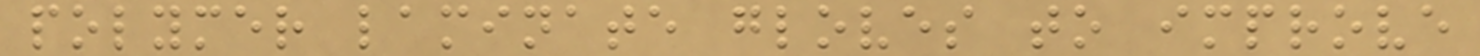polymer laminate gloves to improve
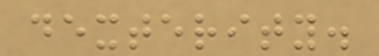dexterity.
